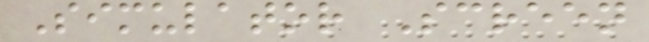Simulator Screen
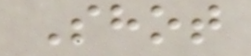Shot
